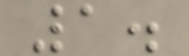1.
